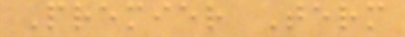Premier Term
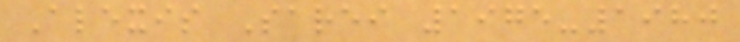Alexis Sarei 1975-1980
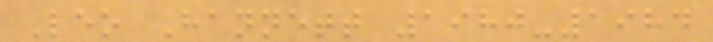Leo Hannett 1980-1984
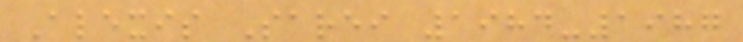Alexis Sarei 1984-1987
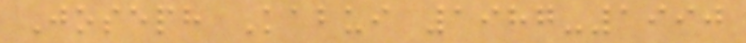Joseph Kabui 1987-1990
